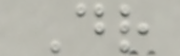Dr
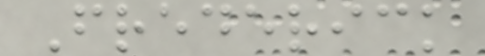Frederick
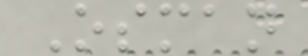Osman
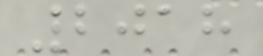2018
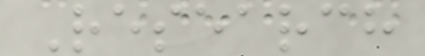Research
